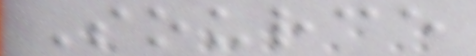Source
